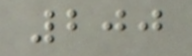200
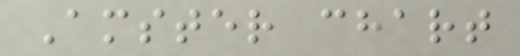Amster chart
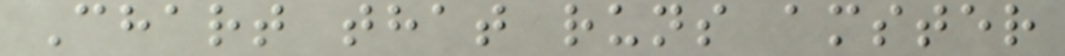Chart that runs amster
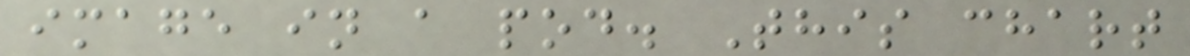image in a pod. This chart
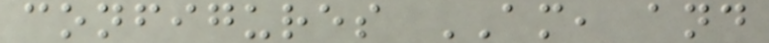configures AM, and
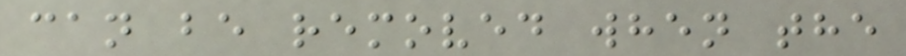can be removed when the
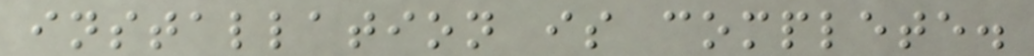installation is complete.
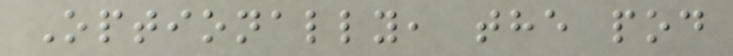Optionally, the pod
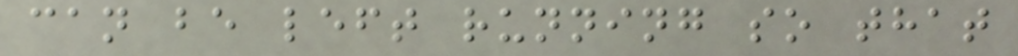can be left running so that
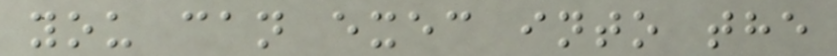you can exec into the
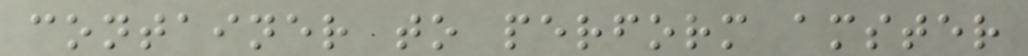container to perform amster
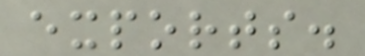exports.
